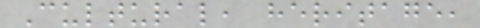Cultural, heritage,
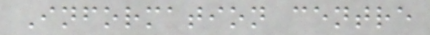Information centre
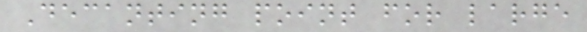Decanting point for large
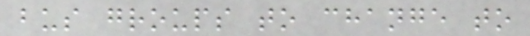bus groups to change to
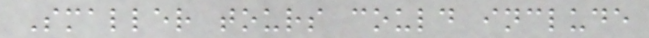Smaller tours could include
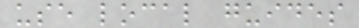use local guides
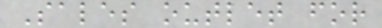Sales outlet for
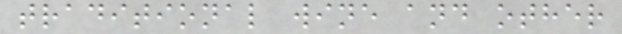traditional wine and other
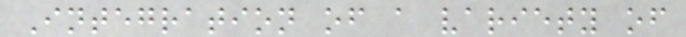Integration of a variety of
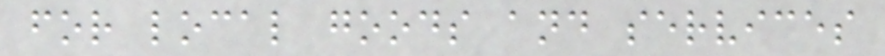for local goods and services
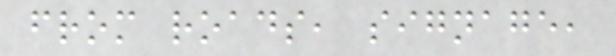from roads, signage,
